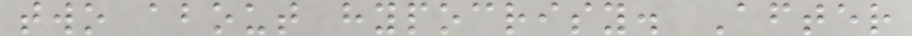two about hypocrisy. After
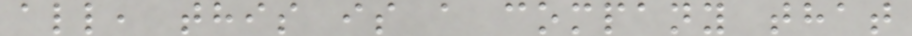all, this is a company that
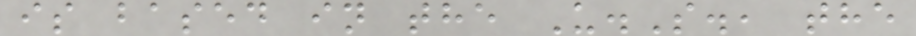is based in the U.S., the
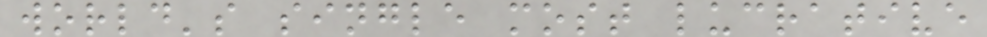world's single most lucrative
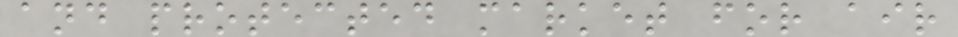and protected market for air
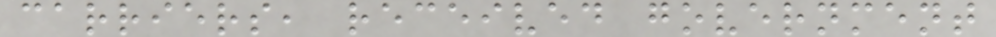carriers, received government
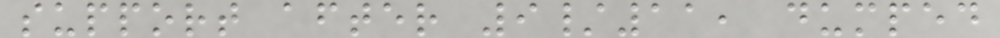support after 9/11, dumped
